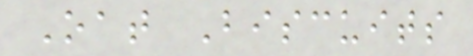Oat Biscuits
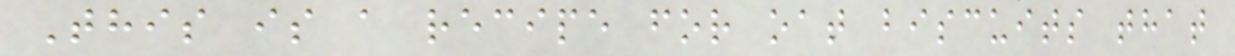This is a recipe for oat biscuits that
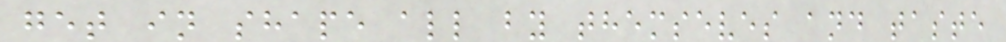get in shape all by themseves and taste
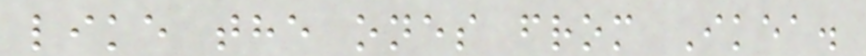like the ones from Ikea.
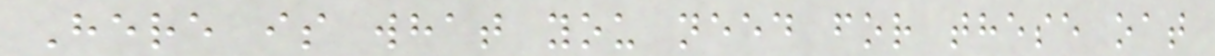Here is what you need for these oat
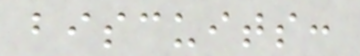biscuits:
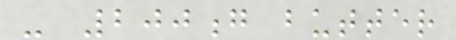- 200g butter
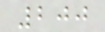200
